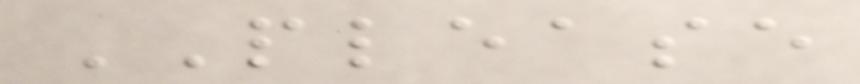PLEASE
